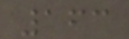163
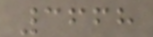3668
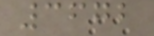3672
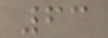63
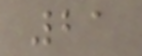21
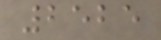2525
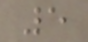5
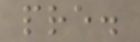pre.
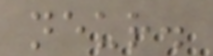neur.
